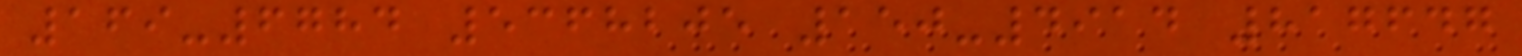169-6784 5368205 150-4914 817647
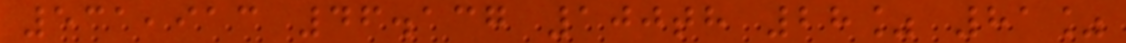531,913 46.137 100th 28% 81%
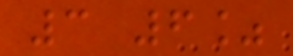3 6%
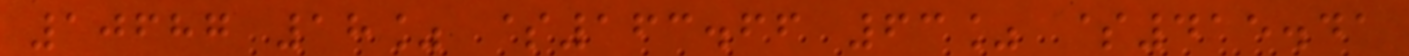10687 18% $163.66 63% $415.41
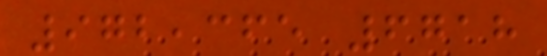972,365 6718
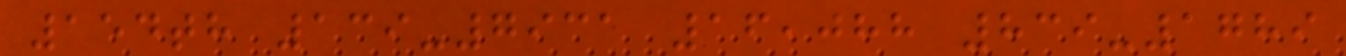154th 139-7931 16,088 839-1789
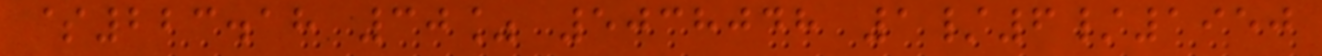$223.18 30% 5038048 1/6/1950
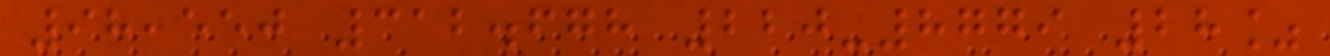98,550 312.678 220-8779 28%
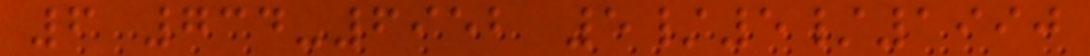6 734-6952 5/5/1990
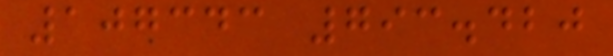107343 793.420
